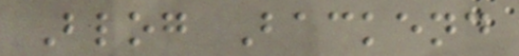Blog Backend
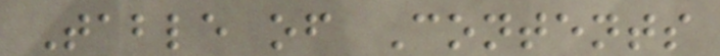Table of Contents
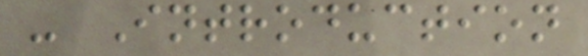- Introduction
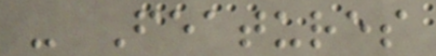- Features
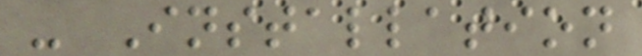- Installation
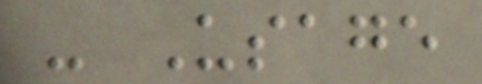- Usage
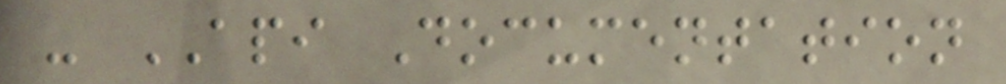- API Documentation
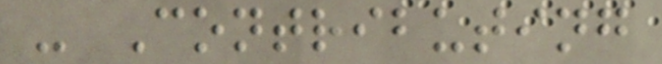- Contributing
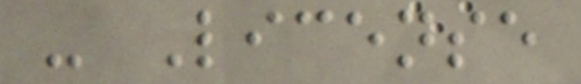- License
